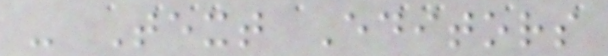- Text Editors
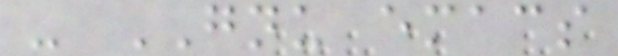- GNU emacs
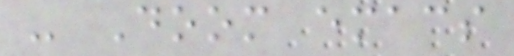- Doom emacs
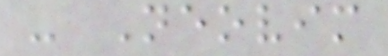- Neovim
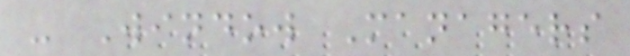- Window Managers
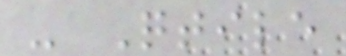- Qtile
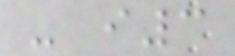- i3
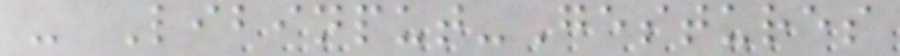- Libinput-Gestures
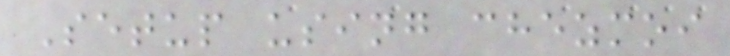Setup using chezmoi
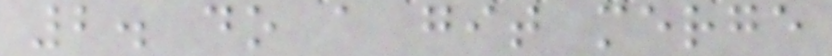2. do a git merge
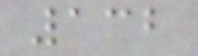132
